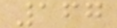167
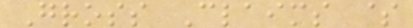Gross Claims $
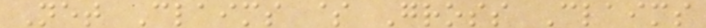Net Claims $ Gross Claims
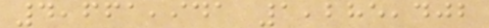4,661,941 1,285,402
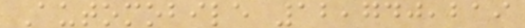Automobile 12,740,219
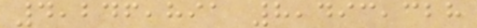4,246,891 8,493,328
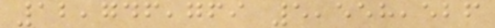12,746,769 5,558,526
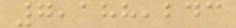7,188,243
